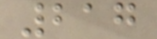217
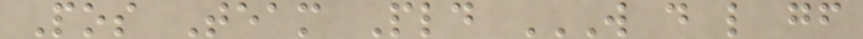Pos Team Pld W D L GF
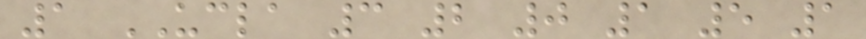1 UCLA 3 2 0 1 5 1
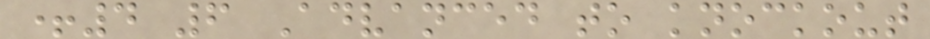+4 6 Advanced to knockout
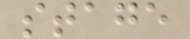stage
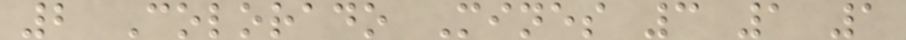2 Colorado Mines 3 1 1
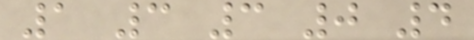1 3 3 0 4
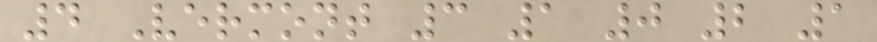4 Vermont 3 1 0 2 1
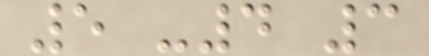5 -4 3
